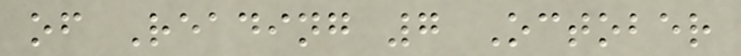of Reading 7 October
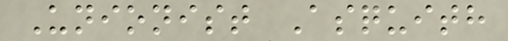Unionist Asquith
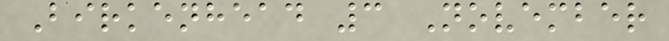Birkenhead 3 November
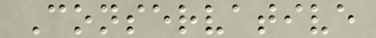Conservative
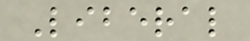Liberal
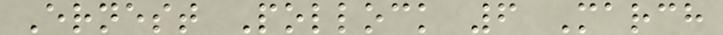Ernest Pollock 6 March
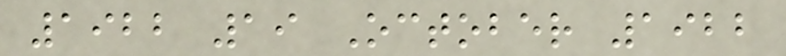1922 19 October 1922
